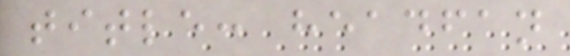title: headfan
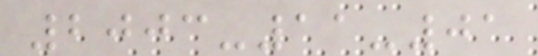2003-11-01
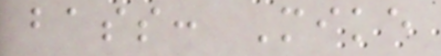bass: Mike
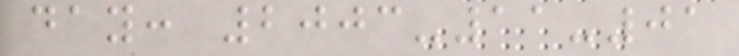day: 2003-11-01
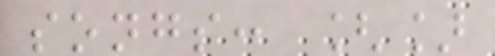songs: []
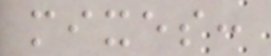mixes:
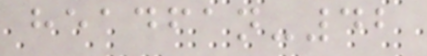headfan-42
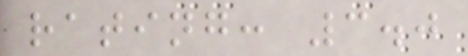rating: 3.0
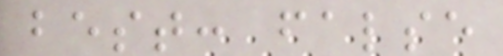best: false
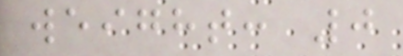weight: 0
